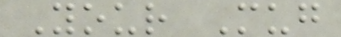Your Mug
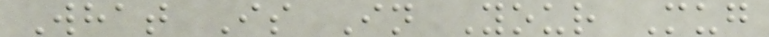What Is In Your Mug
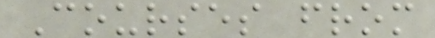Courses from
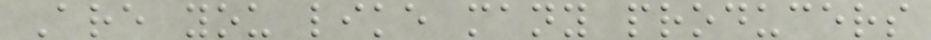Are you like many producers
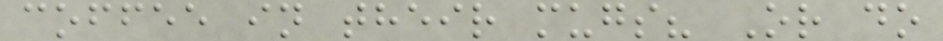coffee in their mugs? Or do
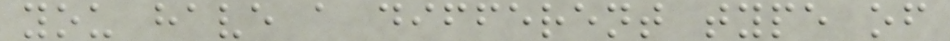you have a different type of
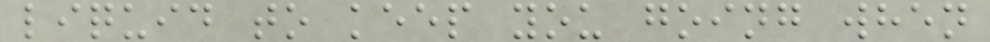liquid to keep you going when
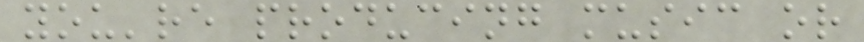you're producing music or
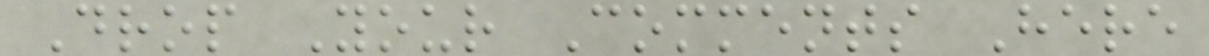Drop Your Comments Here
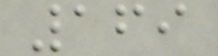169
